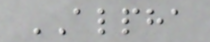ALPHA
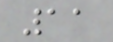11
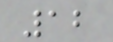12
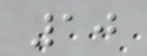10
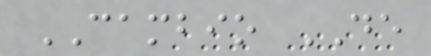CAMBIO DE
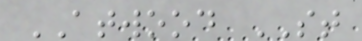ATWOOD ST
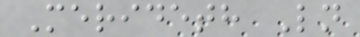Merideth Ln
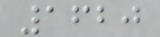1620
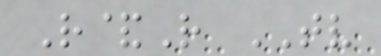R&R TV
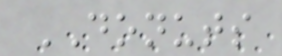DONUTS
